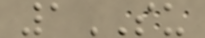1SU
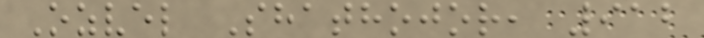Ozvel Shathojor, 912
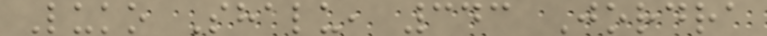Luko Shalu, 343 Jordra
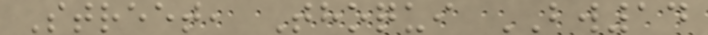Street, Thoqui BW14
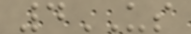4US
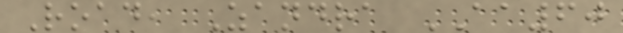Road, Zandra AA60
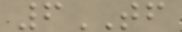6TF
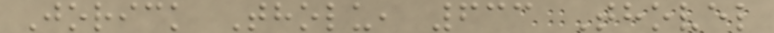Jorick Tholu, 633 Thovel
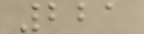221
